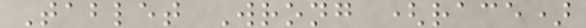Tablet Wrong (race)
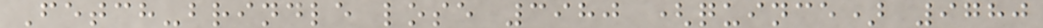Fetch-brindle lose 3980 (quince) 9780
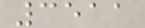3511
